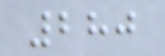280
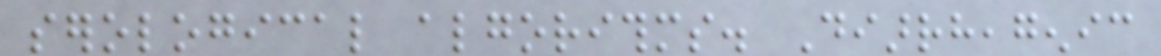serological algorithms. Diarrheagenic
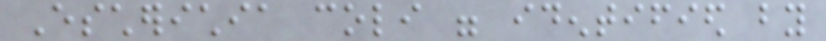Escherichia coli were identified by
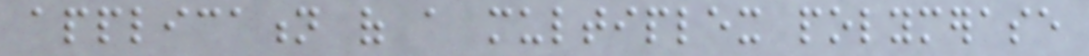application of a multiplex polymerase
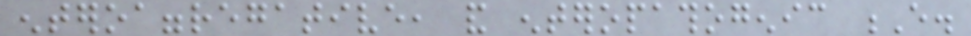enteroaggregative, and enteropathogenic E.
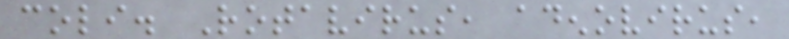coli. Rotavirus, adenovirus,
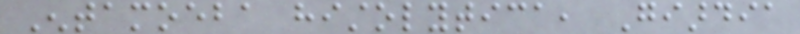Entamoeba histolytica, Giardia
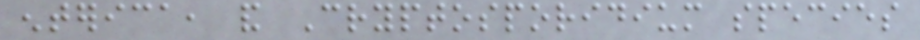enterica, and Cryptosporidium species
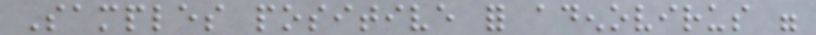Samples positive for adenovirus were
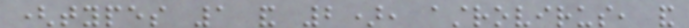(types 1 and 2), astrovirus, and
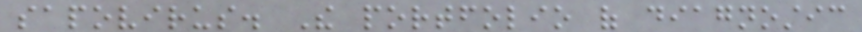sapovirus. The portfolio of diagnostic
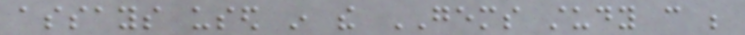assays used in the GEMS study can be
